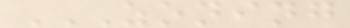ZONING
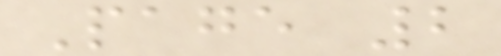Page 2
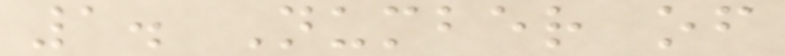1. Number of
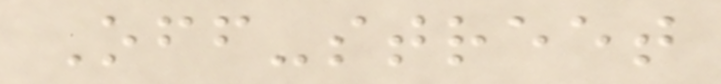Off-street
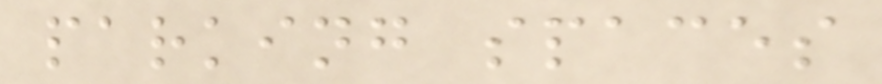parking spaces
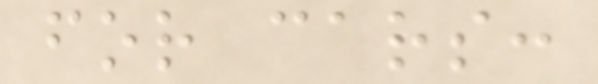for cars:
